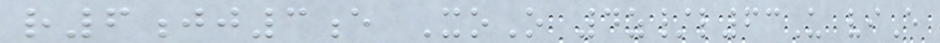r6jj3e XoO 4z/l63U viE
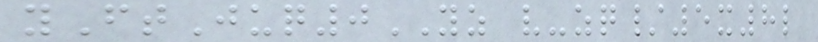yFtJuq0YZ v-zq/5x8l
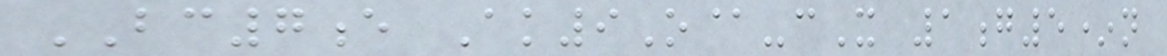BC7e Ak9O@-cX 1g5*n
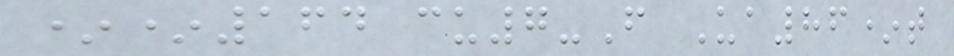**164 cu7-F Ua86*t
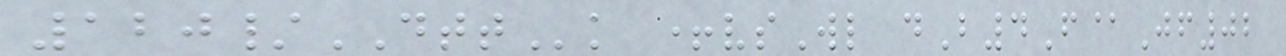120/DTTk +vsWl dB4F@Jf02
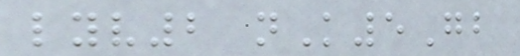lyv2 nK5Gb
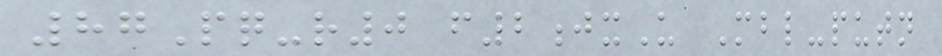87Pq-r0 f2jxU Mbl-putn
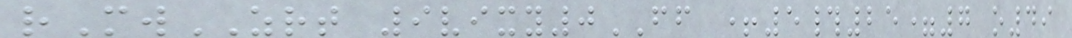rMwZRT 9vixy0FF +5#25=7 o49
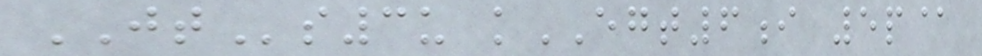JTs3u kEGT6i 5p@
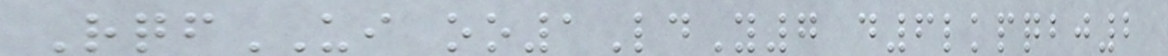RqfUI oo1LdY7 d6lkpqbj2
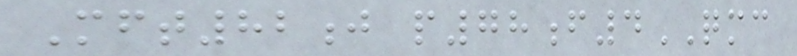Mft82j p78f4QMC
